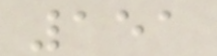151
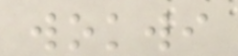wokwi
